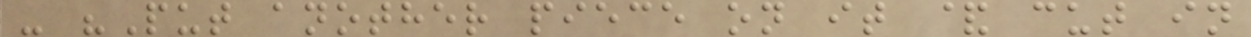- "Put another piece on it & cut in
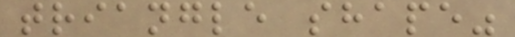triangle shape"
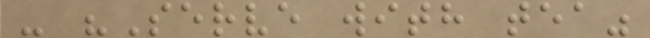- "Serve with tea"
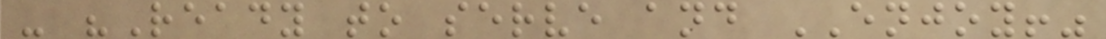- "Ready to serve and ENJOY!"
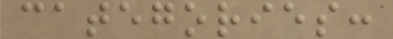categories:
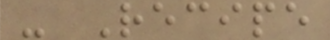- Recipe
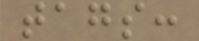tags:
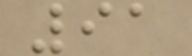91
